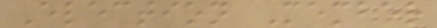Election Member
